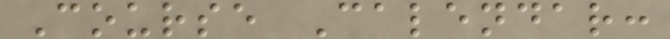Course Calendar:
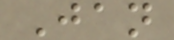Jan
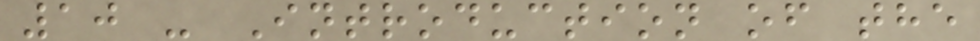10 - Introduction of the
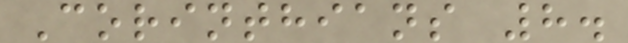Corinthians 8.
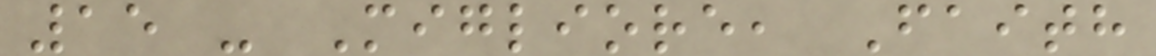15 - Migliore, Faith
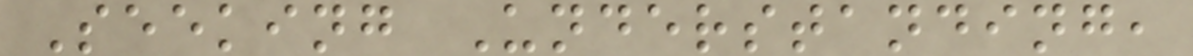Seeking Understanding,
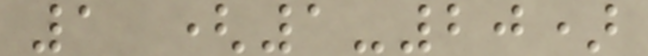1 (1-20)
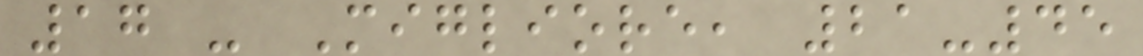17 - Migliore, 21-45
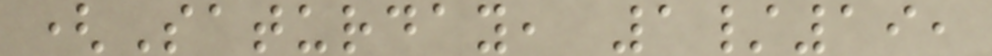(Saturday, 1/19,
